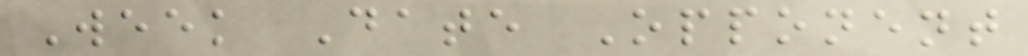Week Date Opponent
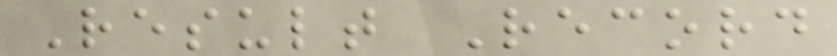Result Record
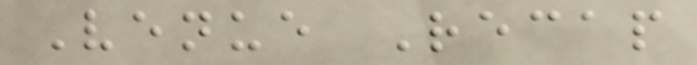Venue Recap
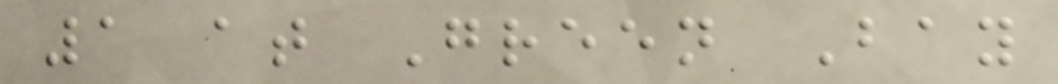1 at Green Bay
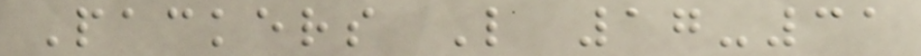Packers L 17-31
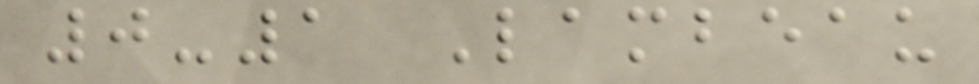0-1 Lambeau
